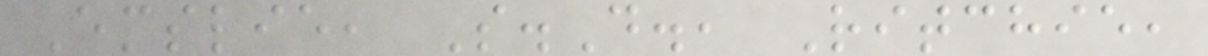Emslie, S.D., Ritchie,
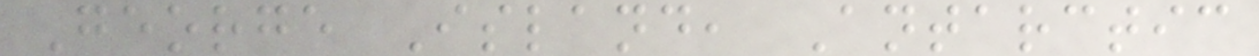George Island, Antarctic
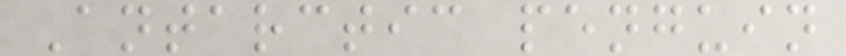Antarctic penguin
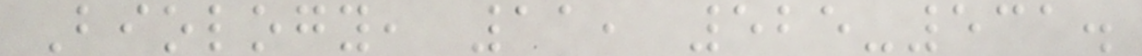Biology, 11, 525-531.
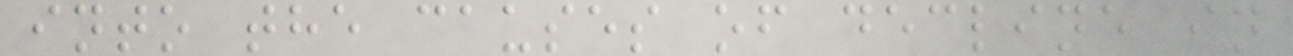into the causes of decline in
